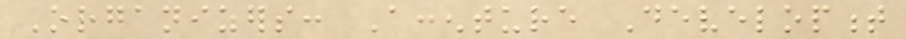Organizers: Accenture Development
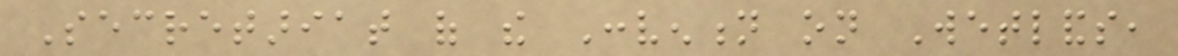Secretariat of the Convention on Wetlands,
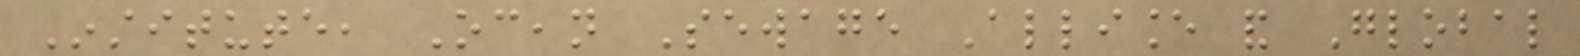Institute, Ocean Sewage Alliance and Global
